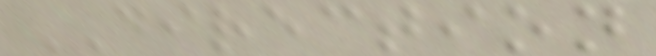DIRECTION
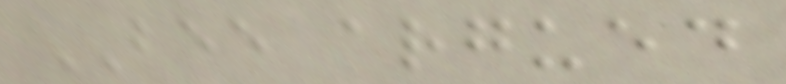BEE argued
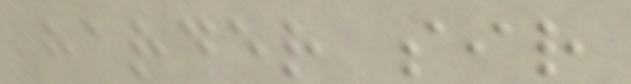harder sir
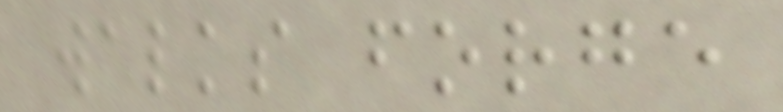walks forge
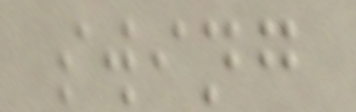swing
